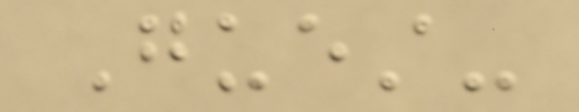Guest-
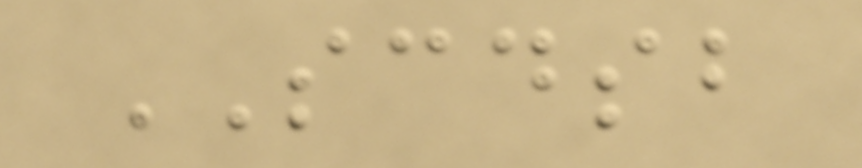SCDSB
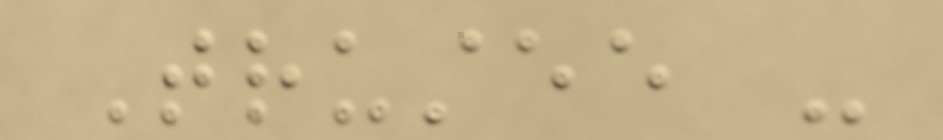Trustee -
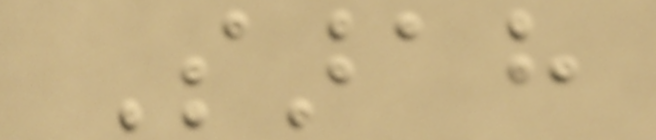Sarah
